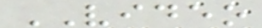VIDEO
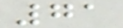71
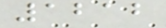1212
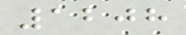1208
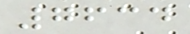7634
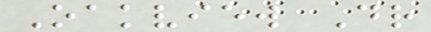Oakview Dr
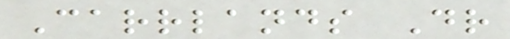Carrlands Dr
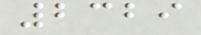2329
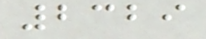2329
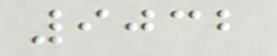9032
